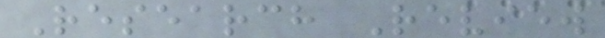Research Review
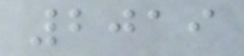2019
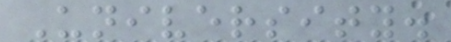University.
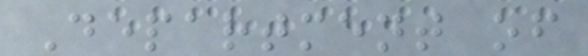Department of
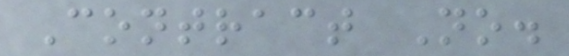Contract No.
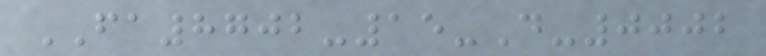FA8702-15-D-0002
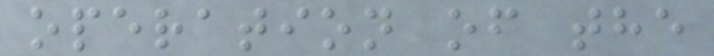operation of the
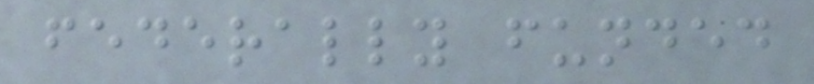federally funded
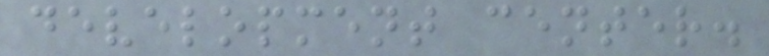development center.
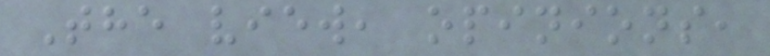The view, opinions,
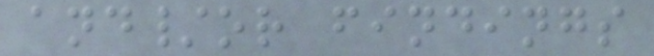and/or findings
